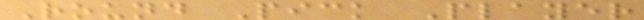Round Pick Player
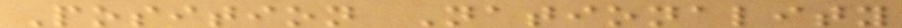Position Nationality
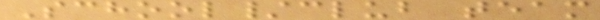School/club team
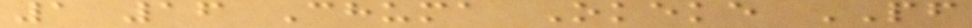1 16 Chuma Okeke PF
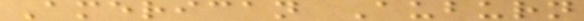American Auburn
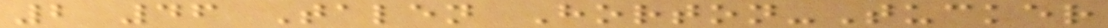2 46 Talen Horton-Tucker
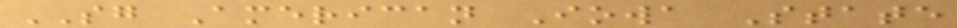SG American Iowa State
